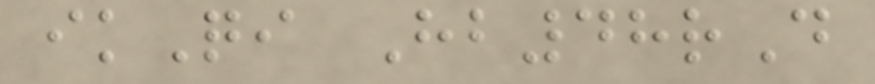ikQi Hb48rD
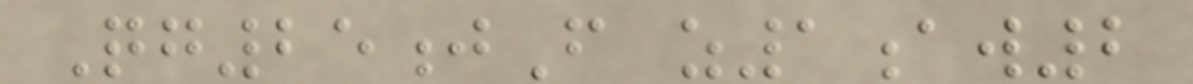Qg25jF z1aw2
